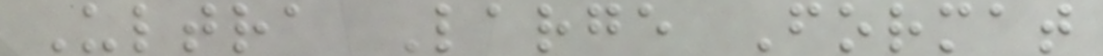Ultra Large Format
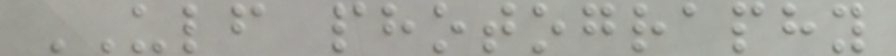ULF photography
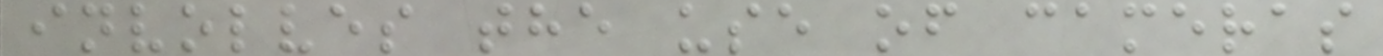involves the use of cameras
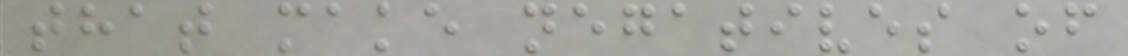that make negatives of
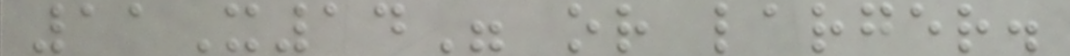11X14" or larger.
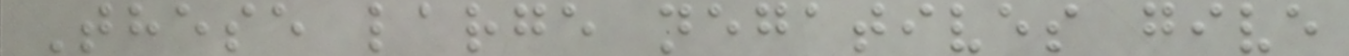These large negatives give
